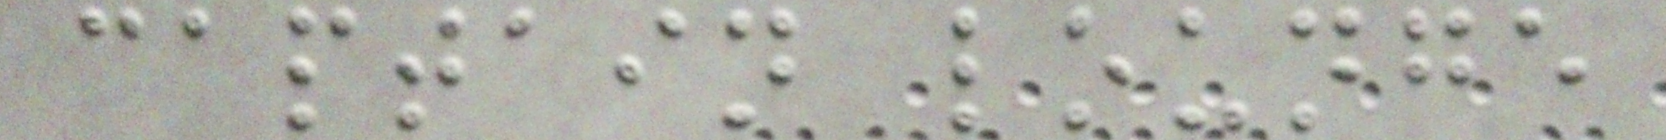captain lounge
